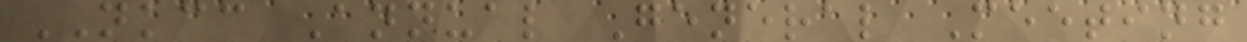NKCC Annual General Meeting
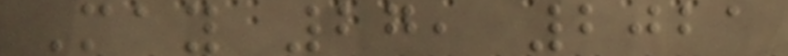May 27, 2021
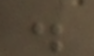.
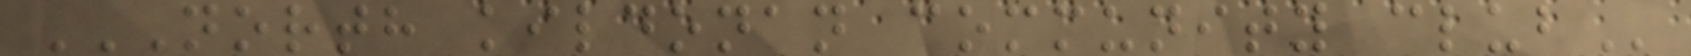NORTH KILDONAN COMMUNITY CLUB
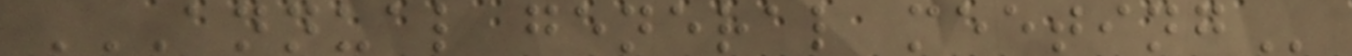ANNUAL GENERAL MEETING
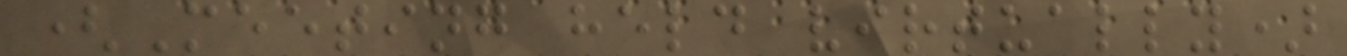(Meeting held virtually)
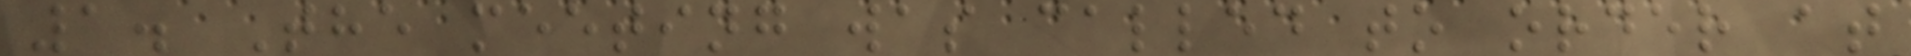1. The meeting was called to order at
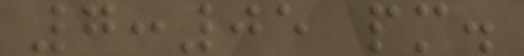7:05 pm.
